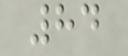84
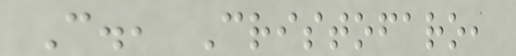C., Cristofaro,
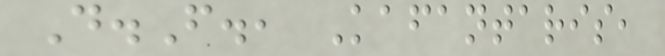D.F., Kafantaris,
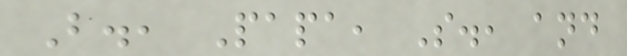B., Papa, S., and
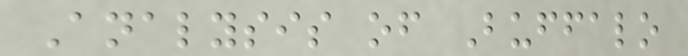Analysis of Buffalo
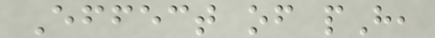Effect of pH,
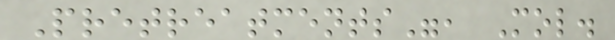Pretreatments", Mol.
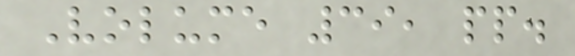Volume 39, pp.
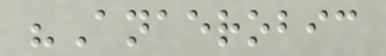"Anaerobic
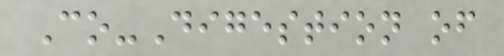Co-Digestion of
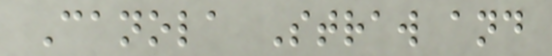Canola Straw and
